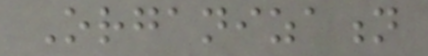Organization
